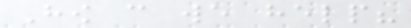How can we help?
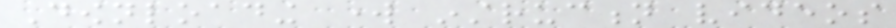Downloading work instruction videos
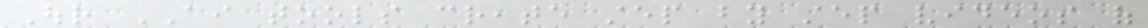Our AI tools create step by step videos of
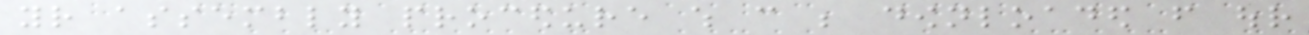your assembly procedure which can be downloaded from our
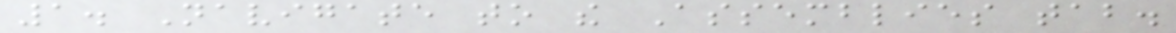1. Navigate to the Assemblies tab.
